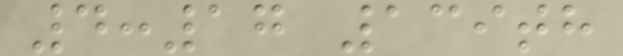4:17 139th
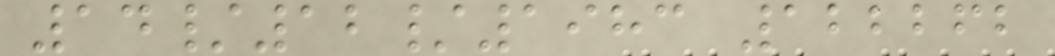14/12/1983 122262
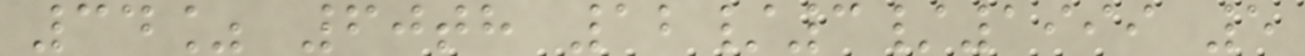34% 60th 12/3/1999 5
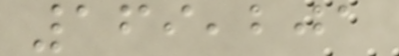169,201
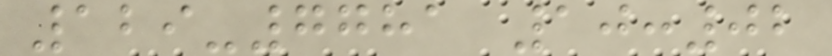129-7781 10:02
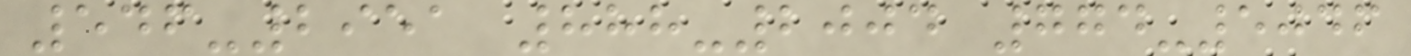546-2951 888-2004 774-5046
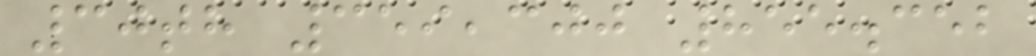30th 359,300 855.352
